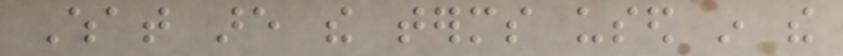What are the terms used in the
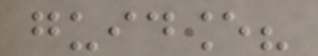guidance?
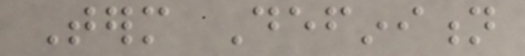Term Definition
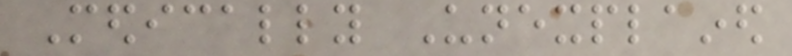Medically Unexplained
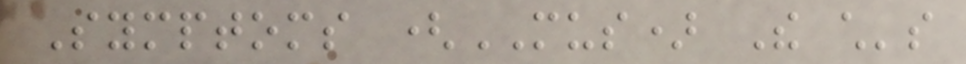Symptoms (MUS) The child's
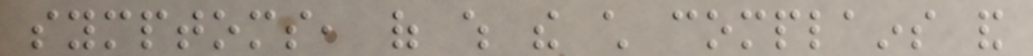symptoms, of which the child complains and
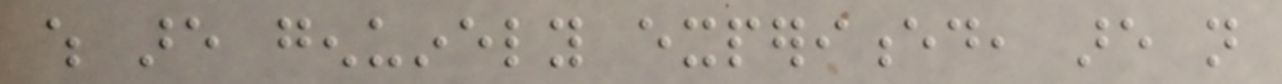which are genuinely experienced, are not
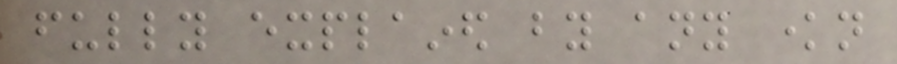fully explained by any known
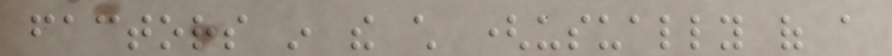factors in the child (usually of a
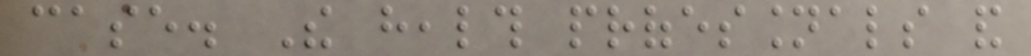case. The health professionals and
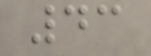43
